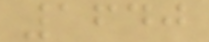1640
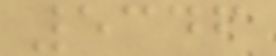5346
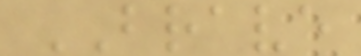BRAVE
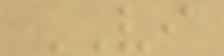VI
